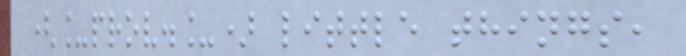(_prov._) little things,
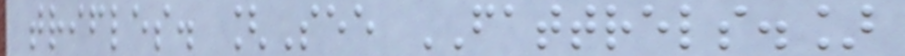trifles. [See FATTRELS.]
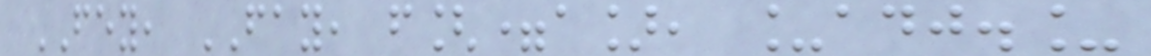FEY, FAY, f[=a], _adj._
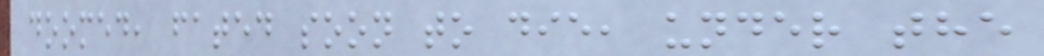doomed, fated soon to die, under the
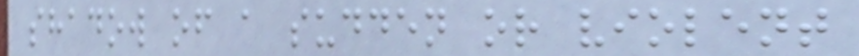shadow of a sudden or violent
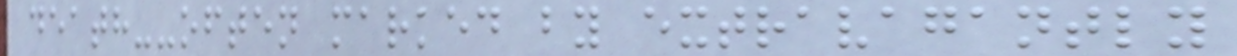death--often marked by extravagantly
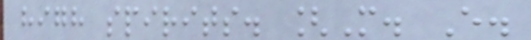high spirits. [M. E.
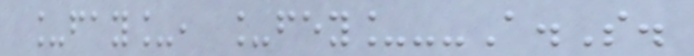_fay_, _fey_--A.S.
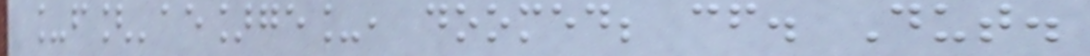_f['ae]ge_, doomed; cf. Dut.
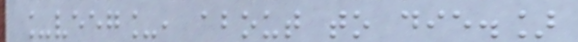_veeg_, about to die.]
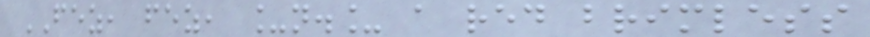FEZ, fez, _n._ a red brimless
